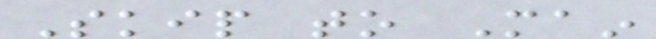Skip to Main
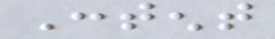Content
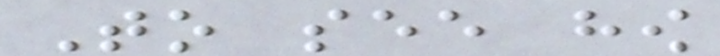To see how
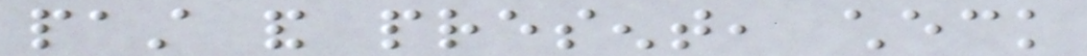past and present, check
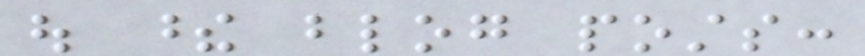out these blog posts:
